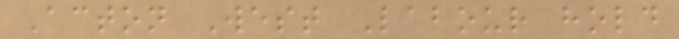Acton West Labour hold
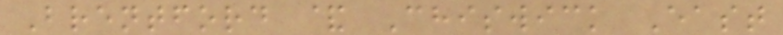Brentford & Chiswick East
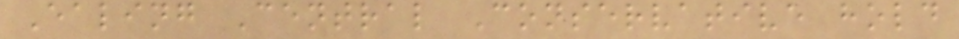Ealing Central Conservative hold
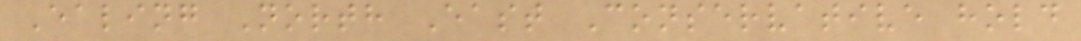Ealing North East Conservative hold
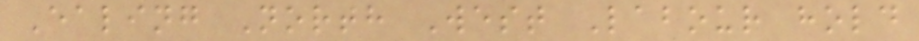Ealing North West Labour hold
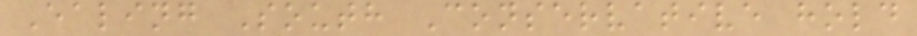Ealing South Conservative hold
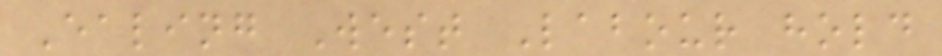Ealing West Labour hold
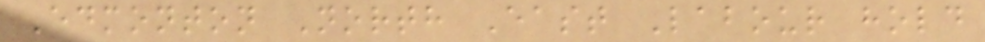Edmonton North East Labour hold
